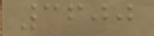3600
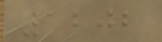1202
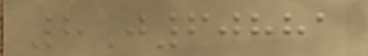8J60881
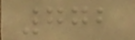772
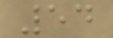54
